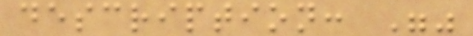description: ""
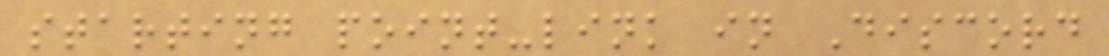starting point-link in Discord
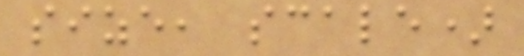size, scale)
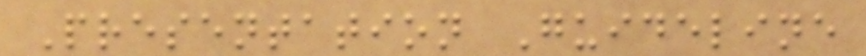Presentation Guideline
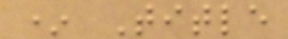* Title
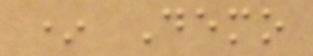* Demo
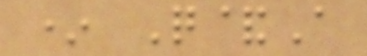* Q&A
